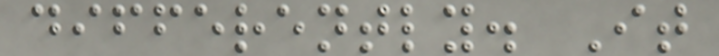differently. It
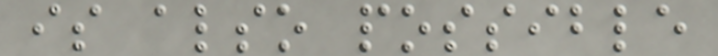is also possible
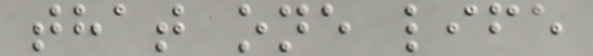that one life
